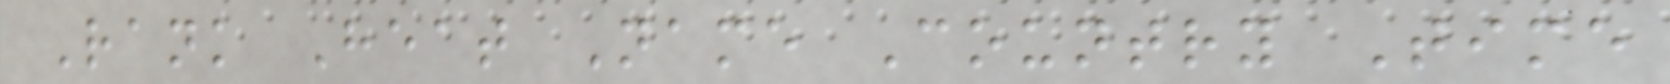Rank Heat Name Country Time
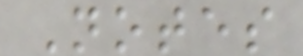Notes
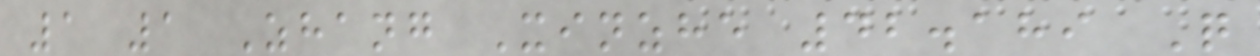1 1 Zhang Xinzhe 42.189 Q
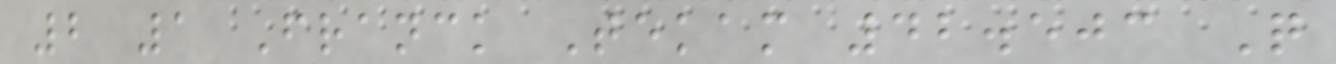2 1 Franck Tekam 42.503 Q
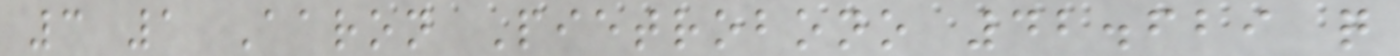3 1 Aaron Pietrobono 42.629 q
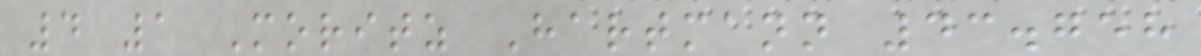4 1 Moritz Hartmann 43.758
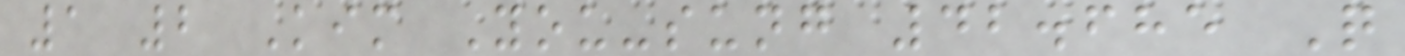1 2 Kim You-sung 42.685 Q
